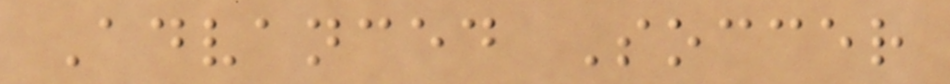Advanced Soccer
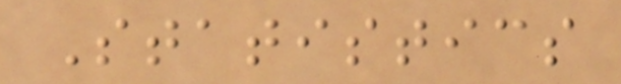Statistics
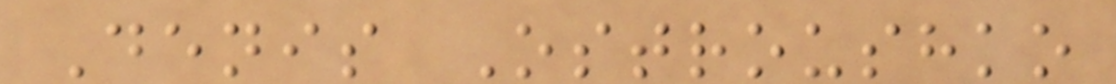Denis Ostroushko
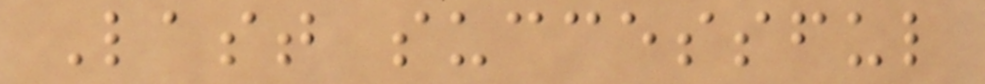Last successful
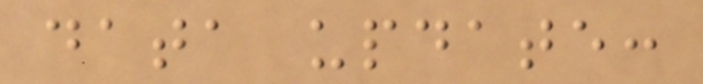data update:
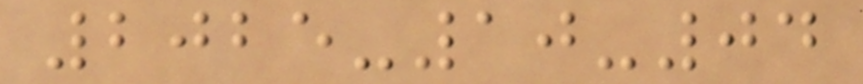2025-10-04
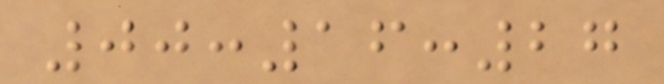00:16:27
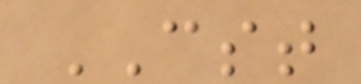CST
